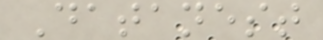Datanest
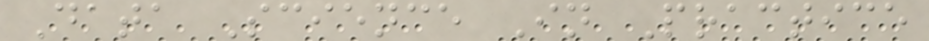Data Science In Practice
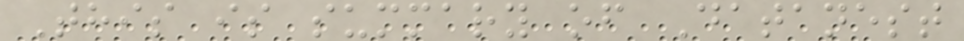This is summary of Datanest
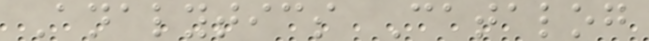Analytics Catalog
